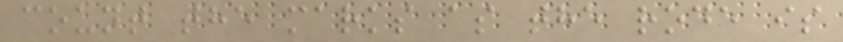count the marks as the rode is
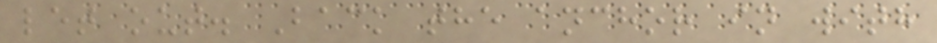let out. Back the anchor in with
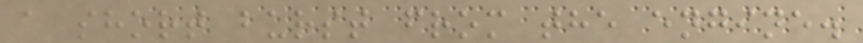a short burst from the engine.
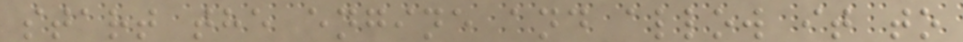start the engine and allow it to
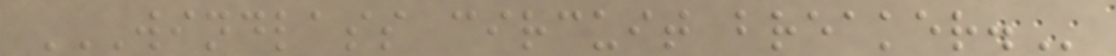WINDLASS CIRCUIT BREAKER.
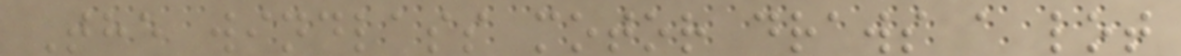The windlass motor draws a lot
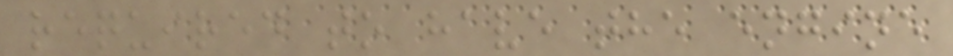required to have the engine
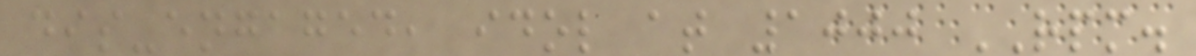dis-engaged, idol at 1000 RPM.
